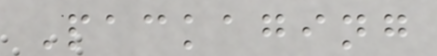Packaging
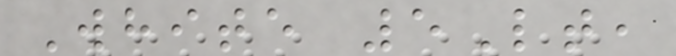White 5Lt,
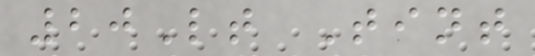20Lt Tint
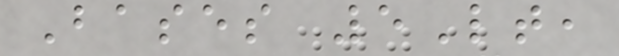Bases 5Lt,
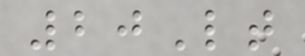20Lt
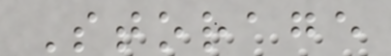Storage
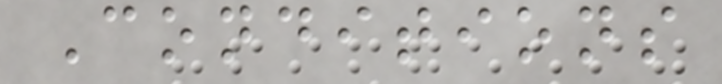Conditions
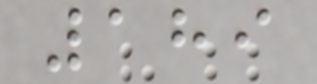189
